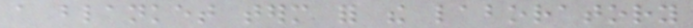a blanket term for the laboratory
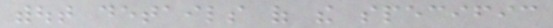without details of the specific
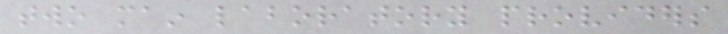two main laboratory providers
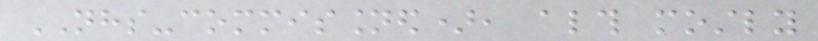NHS-commissioned), although mostly
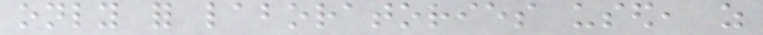only for laboratories used, as
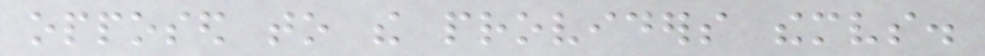opposed to the providers themselves.
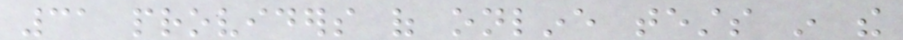31 providers of online tests in the
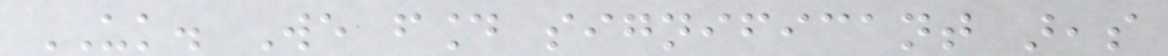UK. We found significant areas
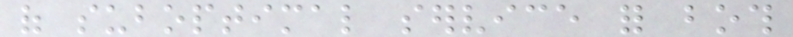of suboptimal service for both
